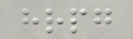hrpg
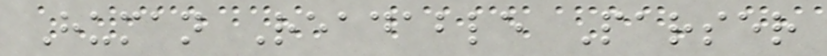Human Readable Parser
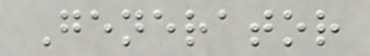Generator
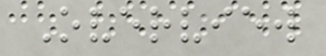Overview
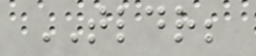TLDR;
